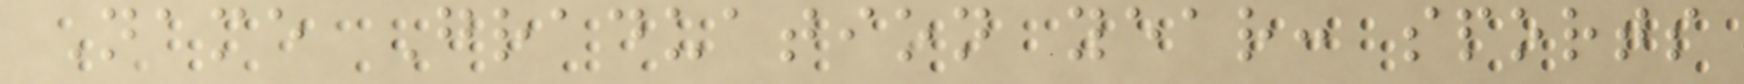Name Graduation year: sports
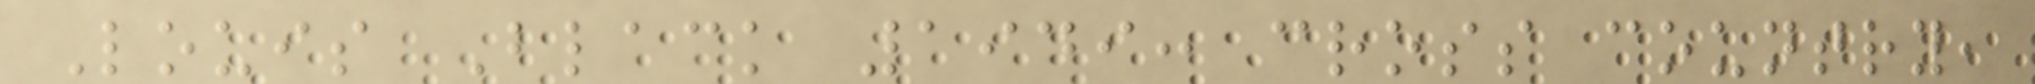Louis Black 1949: cross country,
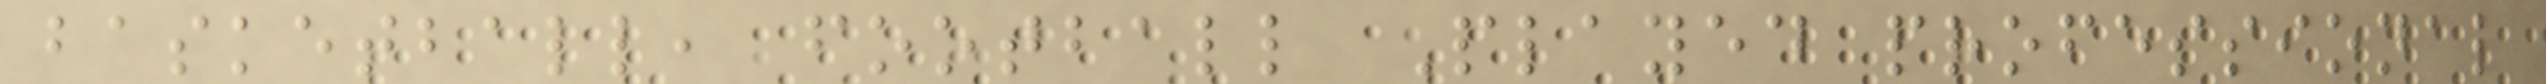basketball, football Played professional
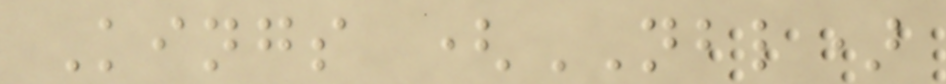Kings (NBL)
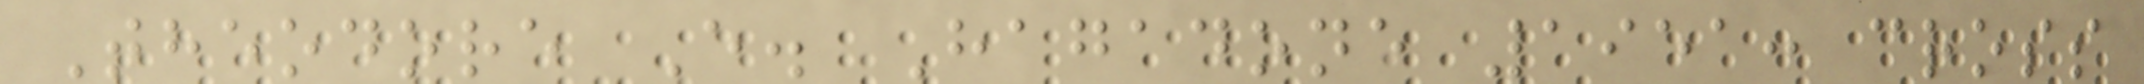Theodore E. Hagadone 1951: cross
